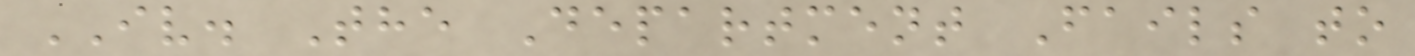IV. The Department Fails to
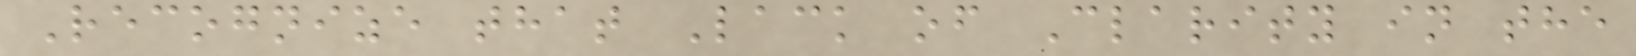Recognize that Lack of Clarity in the
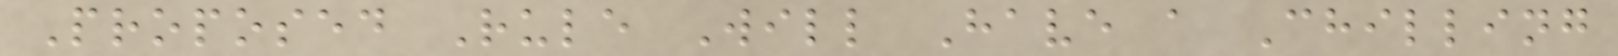Proposed Rule Will Have a Chilling
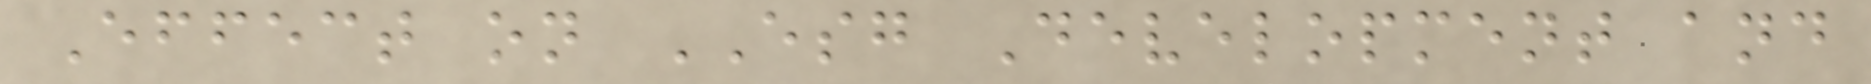Effect on ESG Development and
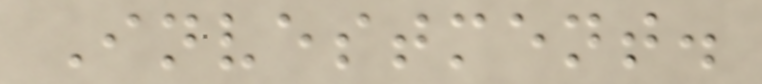Investment.
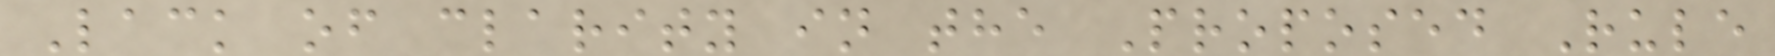Lack of clarity in the Proposed Rule
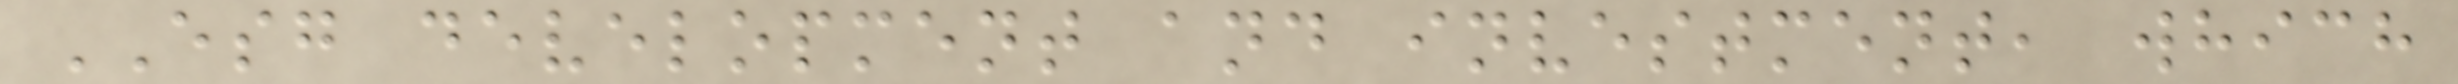ESG development and investment, which
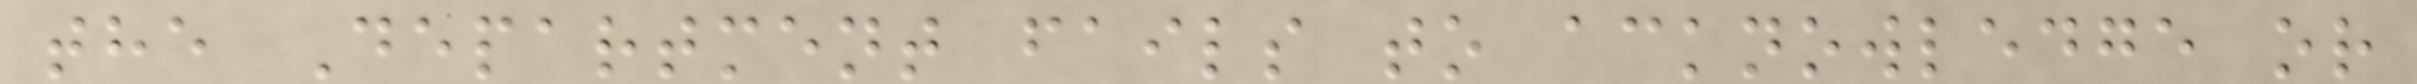the Department fails to acknowledge or
